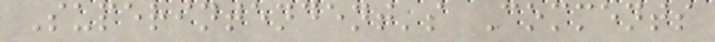Superintendent's Comments
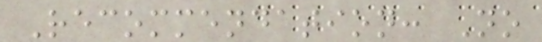Recommendation: No
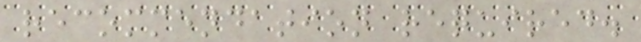recommendation required.
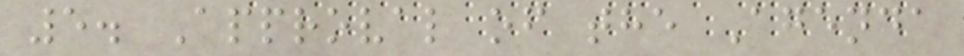5. Approval of the Agenda
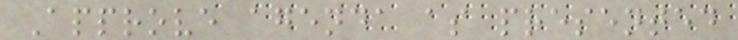Approve agenda as presented
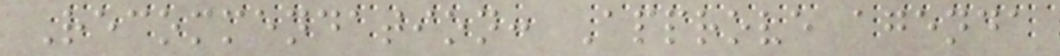Recommendation: Approve agenda
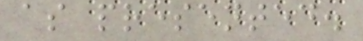as presented.
